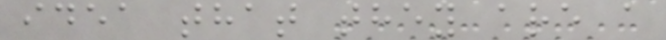idea that they are a
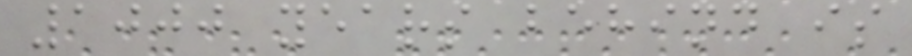1000 years behind is
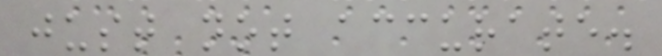just not accurate.
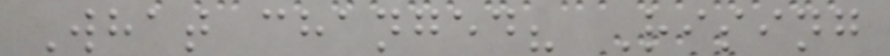What changed? Rising
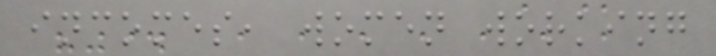incomes, women working
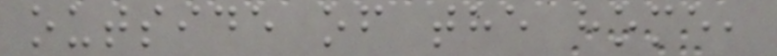outside of the home,
